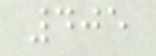405
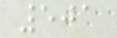501
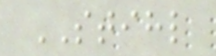STIHL
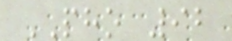PHO 92
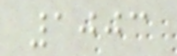1003
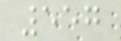557
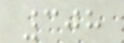308
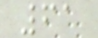61
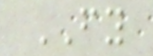FY
